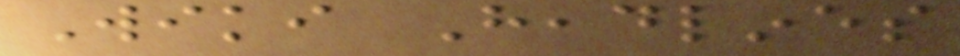Wiki Headlines
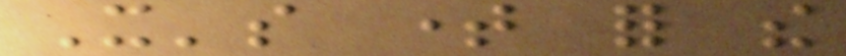It's time for the
